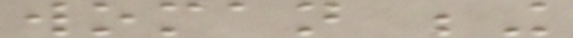woman being
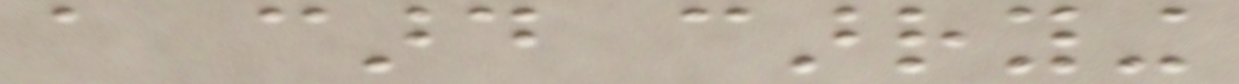a card carrying
